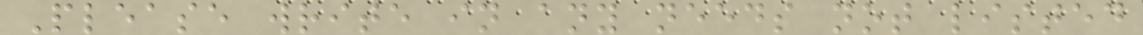Please write in any needs not listed
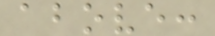above:
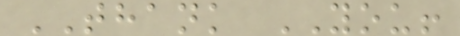THANK YOU!
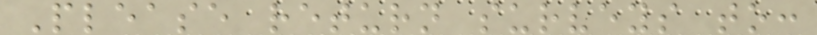Please return surveys to:
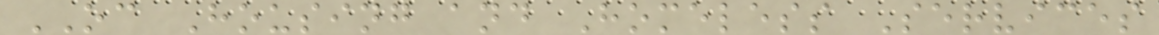OC Housing and Homeless Services
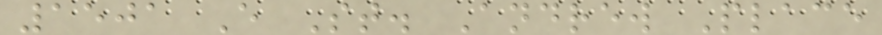1501 E St. Andrew Place
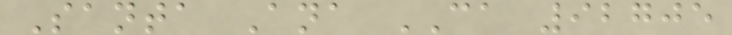Santa Ana CA 92705
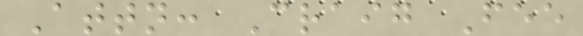Attn: Craig Fee
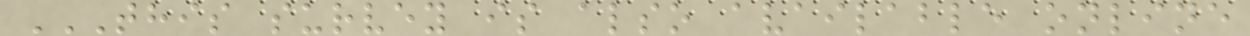THIS SURVEY IS ALSO AVAILABLE ONLINE
